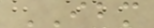IBM
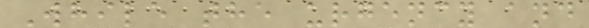While the urgency and
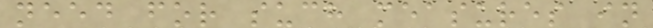need for such measures in
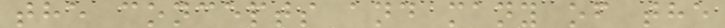the concepts and many of the
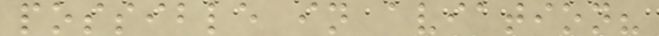possible in aviation?
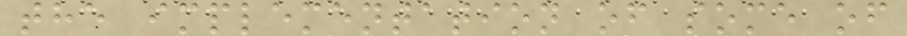the implementation of some of
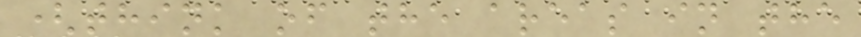(think of the areas in the
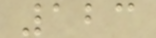123
